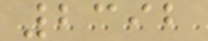2392
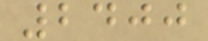2400
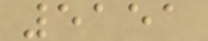5151
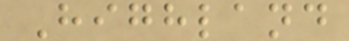Highland
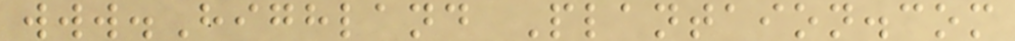www.Highland Plantaion.com
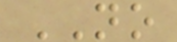NO
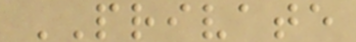PRIVATE
